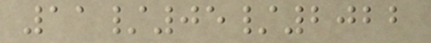11/05/2022
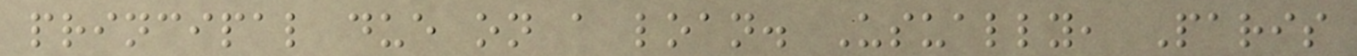principal due on a loan. Usually, Paris
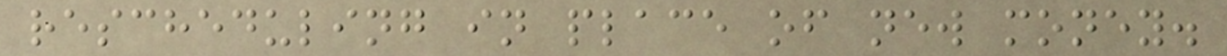rescheduling in place of new money.
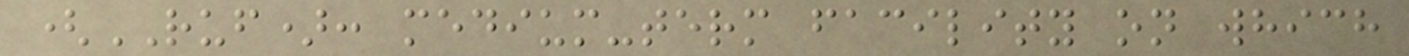(RUF): medium-term facility on which
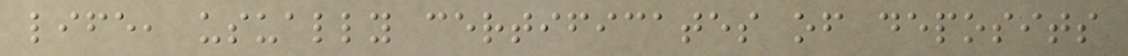life, usually certificates of deposits
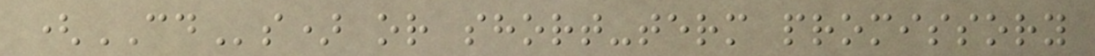(CDs) or short-term promissory
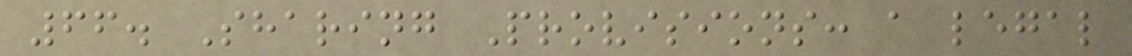66. Sharing Provisions: a legal
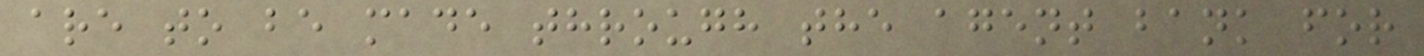are to be made through the agent bank for
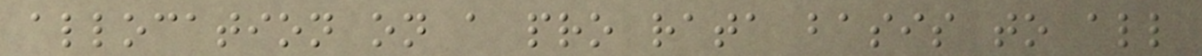allocation on a pro rata basis to all
